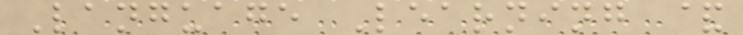Language Learning &
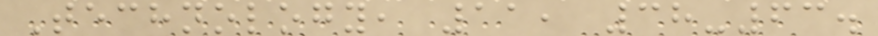Technology, 11, 38-63.
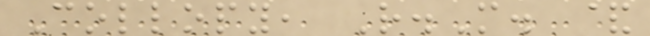Collopy, R.M. &
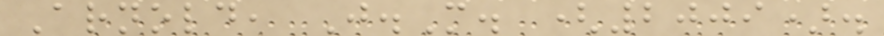Arnold, J.M. (2009).
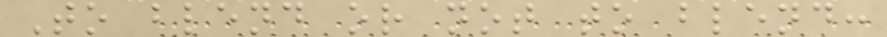To blend or not to blend:
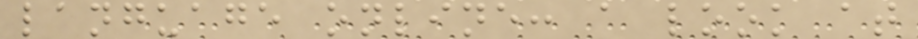language online: a look at
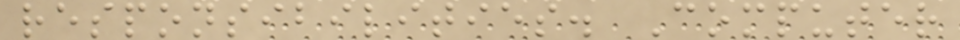responsibilities. Computer
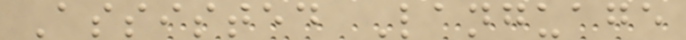Assisted Language
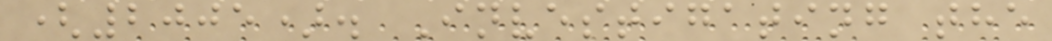(2005). Investigating the
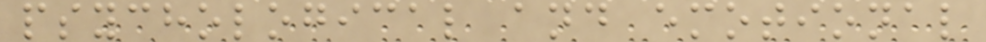psychological and emotional
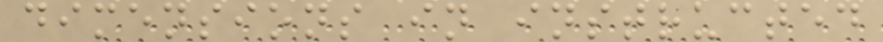dimensions in instructed
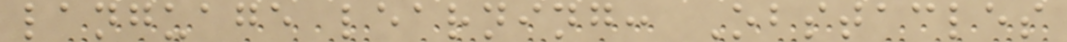language learning: Obstacles
